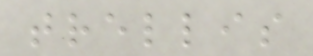trellis
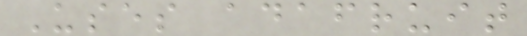Uses adafruit
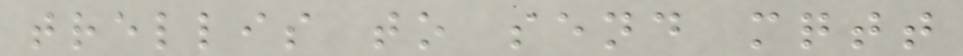trellis to send mqtt
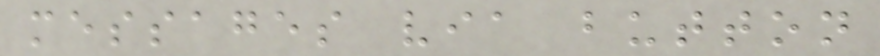messages via button
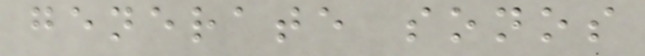generate sonos
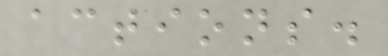actions.
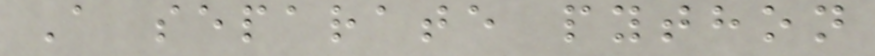A separate python
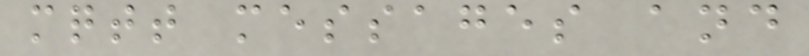mqtt messages and
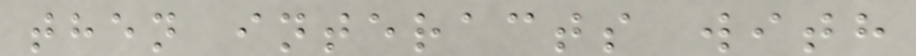then interacts with
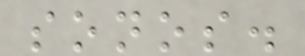sonos.
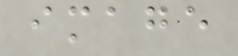image
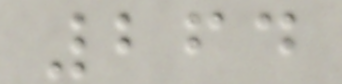264
